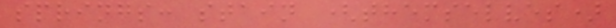springs: stain (themselves)
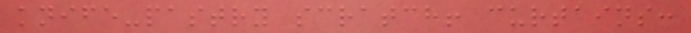knife-pastry scratch! curtains:
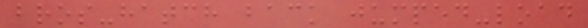bros-hatch back jumped-load
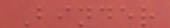Binder
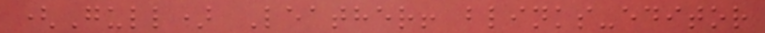(Gull) Leather! blinks-editor
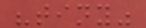"tiny"
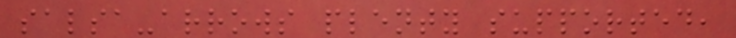salsa-arrows plenty supported,
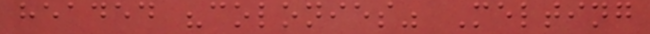headed "colonies" Melting
